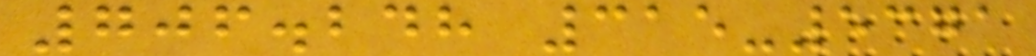706.248 315-5371
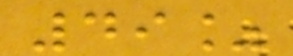49%
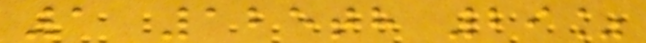1 125th 29%
